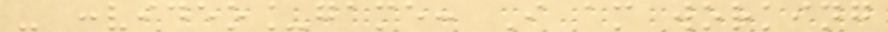- :video_game: I am working
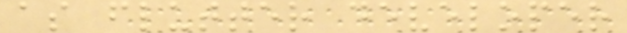as flutter developer
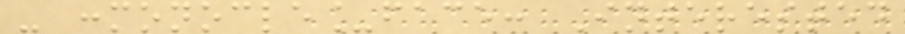- :monocle_face: Interested
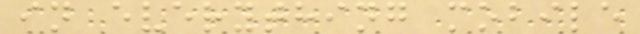in everything mobile
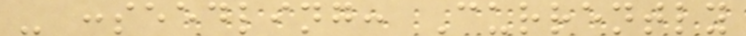- :seedling: Currently
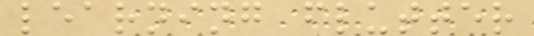learning flutter
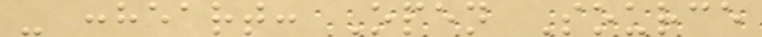- :heart: Open Source
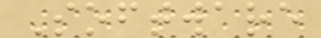Software
